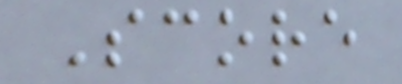Score
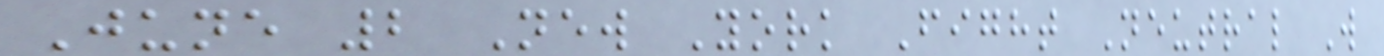June 2 New York Fight Neutral W
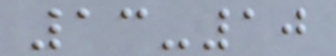13-10
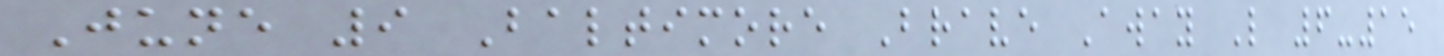June 9 Baltimore Brave Away L 6-15
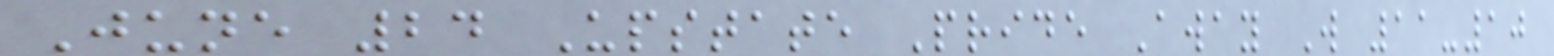June 24 Upstate Pride Away W 11-10
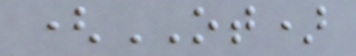(OT)
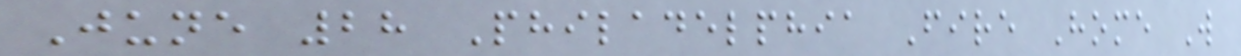June 28 Philadelphia Fire Home W
